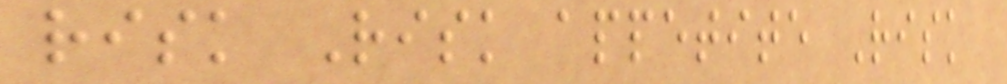risk Risk appetite Risk
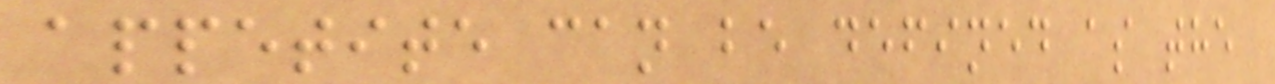appetite can be defined as the
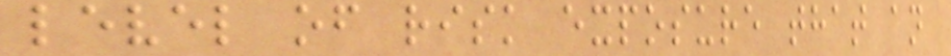level of risk exposure that an
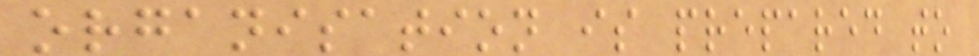organisation is prepared to
